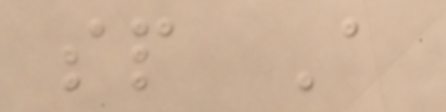sp A
